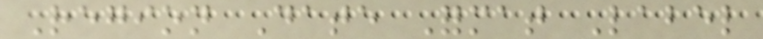Region Date Format Label
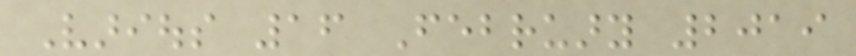Various 16 February 2019
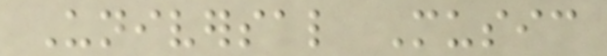Universal Music
